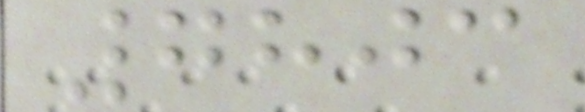7803
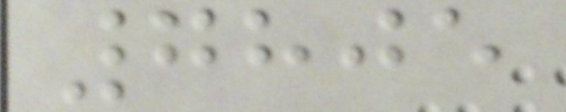7805
